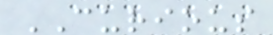CURIOUS
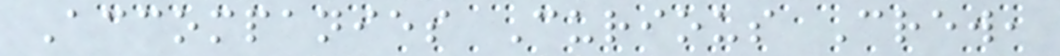Accompanies Curious Crew,
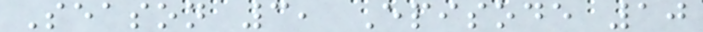Season 3, Episode 10
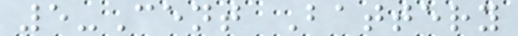5-Cent Battery
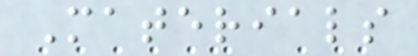Materials
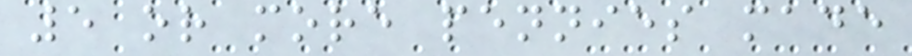5 or more pennies made
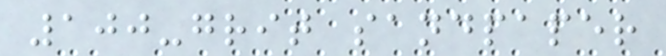100-grit sandpaper
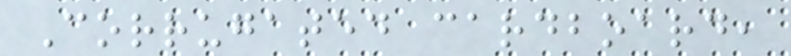Corrugated cardboard,
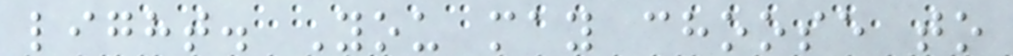light. You may choose to
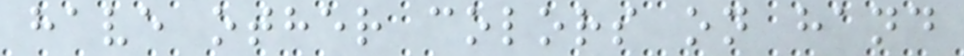have other colors on hand
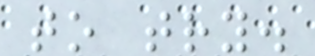to try.
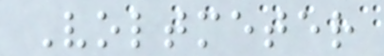Voltmeter
